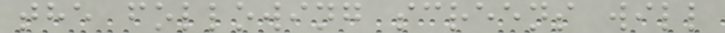the following screens will
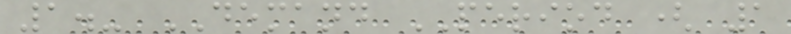1.- DEMAND PERIOD ( 1
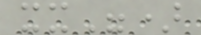xx")
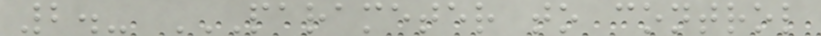2.- PARAMETER TO CONTROL
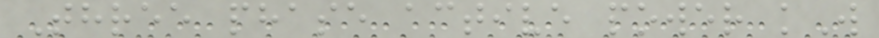Three phase active power kW
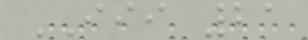III 21
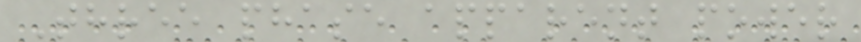Three phase apparent power
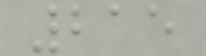215
